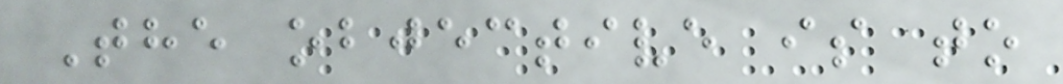The objective is to
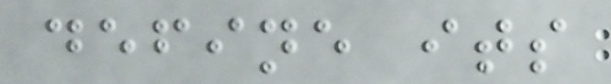define its
